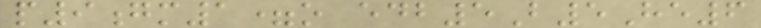p9gm1=o edb5B5He6
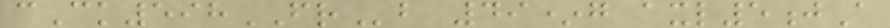cCk598FRb 49*g axl5jA
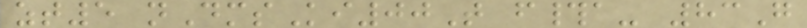zt5 nDmsKi00T f#a- 83G
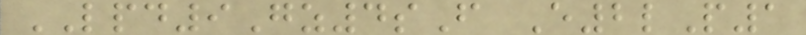LPD9Gz4sF E2lP1
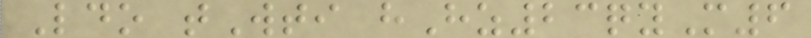Ldo tWti hHz23qyM6
